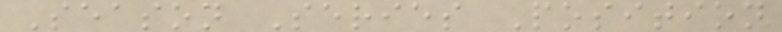Season Series Position
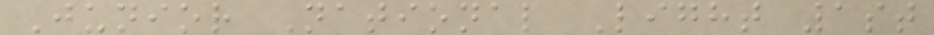Junior National Light 1st
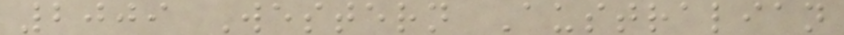2009 Western Australian
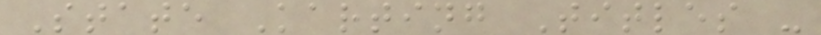State Karting Titles -
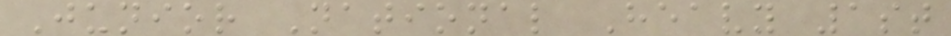Junior National Heavy 1st
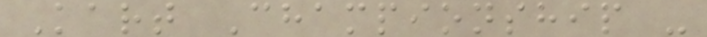Kart Championship -
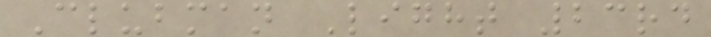Clubman Light 23rd
